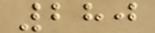280
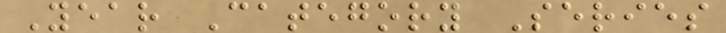Year Category Series
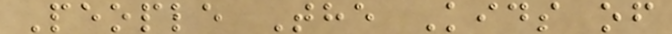People The Kids of
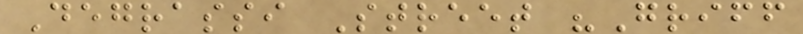Degrassi Street "Griff
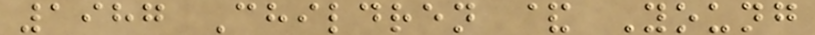1987 Children & Young
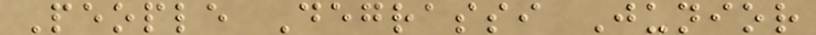People Degrassi Junior
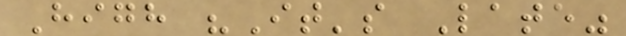High "It's Late"
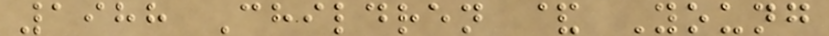1988 Children & Young
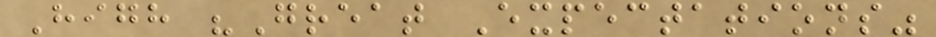High "Great Expectations"
